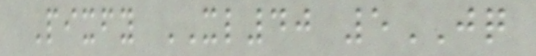Pixfy XL40 5JQ
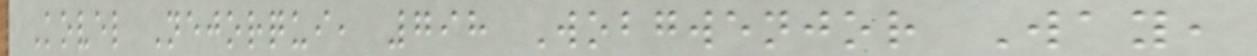Kovel Nejorqui, 798 Wobgwenjor Way,
